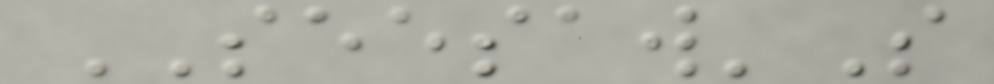SEESAW'S
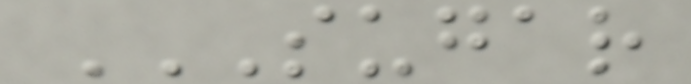SUGAR
